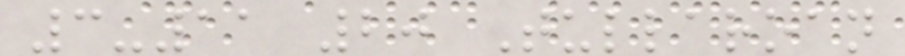3-11 20 Tullaroan
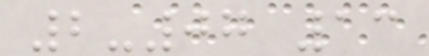2-07 13
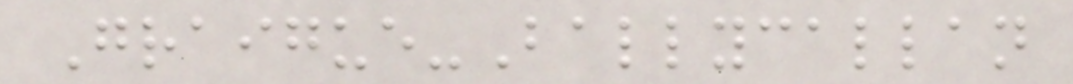Graigue-Ballycallan
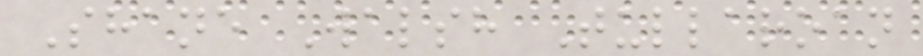Shane Walsh Tullaroan
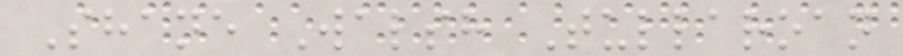Shane Walsh Tullaroan
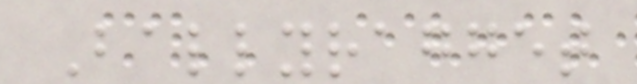Ballyragget
